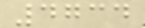4734
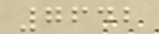7642
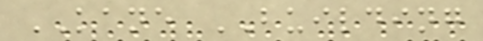KANE BUILDING
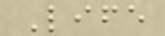Life
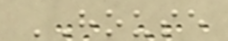HOUSE
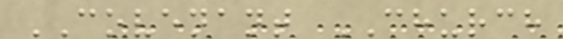COVENANT CHURCH
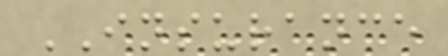INSURANCE
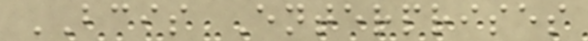BCIS Enterprises
